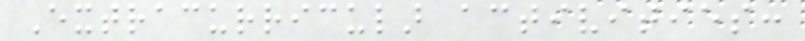Extracurricular activities:
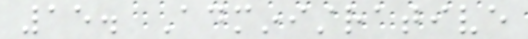15. Administrative
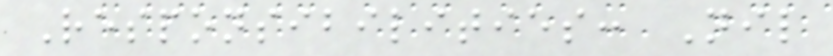Responsibilities: Nil
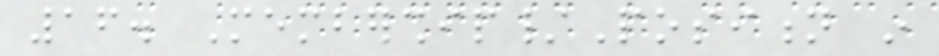16. Membership/Position in
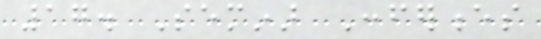17. Seminar Conferences
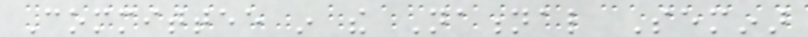Committee in the National Seminar
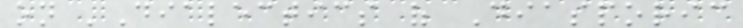on 'Dialectics of Diasporic
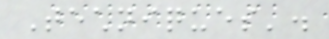Techniques'.
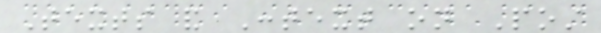Texts and Context on Post
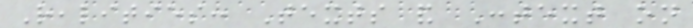Realities: Texts and Context on
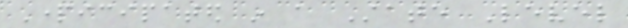Participated in a State Level
